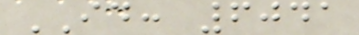ID: 6041
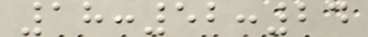18:52:24
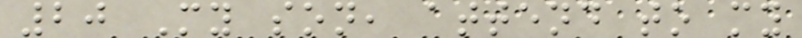20 My son, attend to my
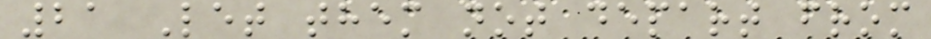21 Let them not depart from
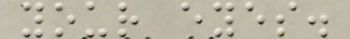your eyes.
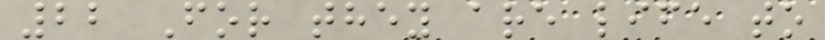22 For they are life to
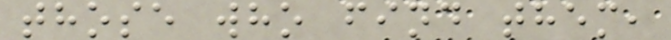those who find them,
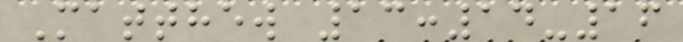Matthew 13:14-16
